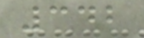342
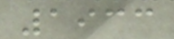1933
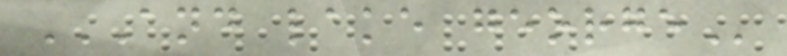AND LAKE GEORGE
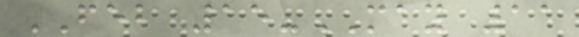FEB 15-MAY 11
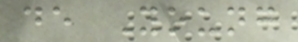de Young
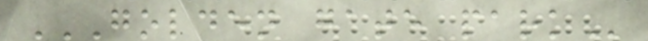GOLDEN GATE PARK
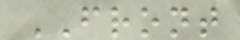FRONT
